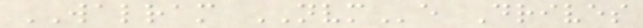WALRAM NVMe Drives
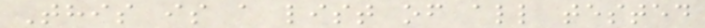This is a list of all tested
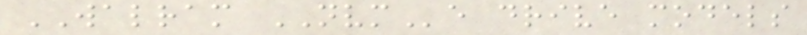WALRAM NVMe drive models
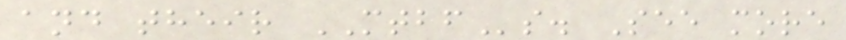and their MTBFs. See more
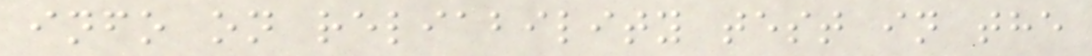info on reliability test in the
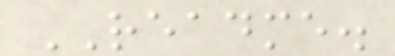README.
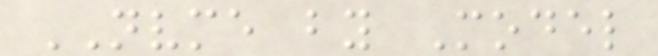NVME by Model
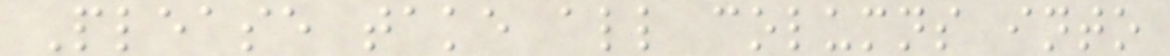Please take all columns into
